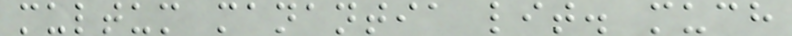multum manantia lit. much
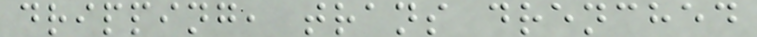dripping, trans drenched
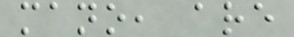mano, are
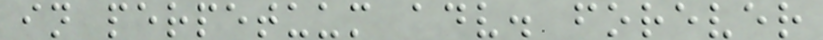in perpetuum adv. forever
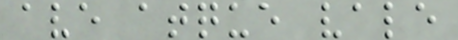ave atque vale
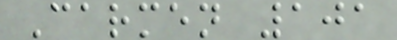Carmen 101
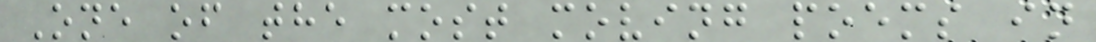One of the most moving poems in
